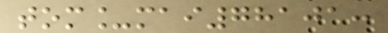tom_mai78101:
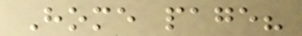Home page?
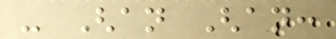- Ghan Ghan:
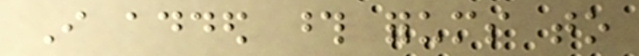I added those forums to
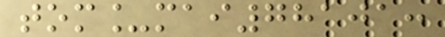tom_mai78101:
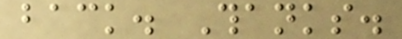back. Thanks.
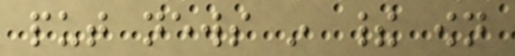put news in their own
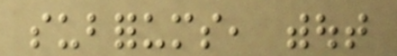subforums, without
